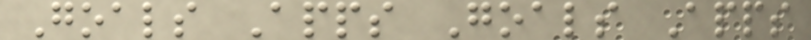Goals Apps Goals Apps
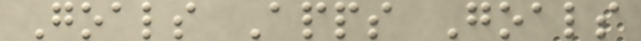Goals Apps Goals
